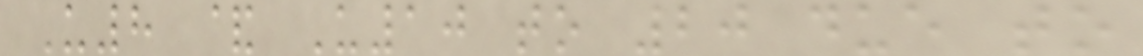U8 & U10 to 20 due to
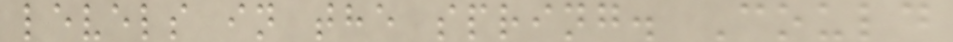levels in the spring. Could
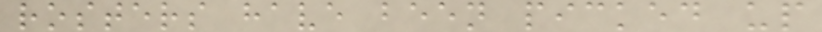rosters have been picked up
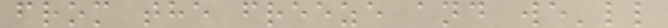from the freeze and we'll
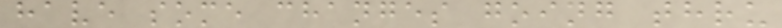have some changes going thru
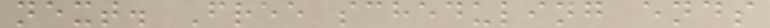next. Free scheduling ends
